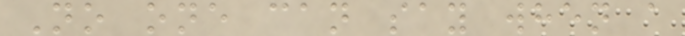No one can say when a
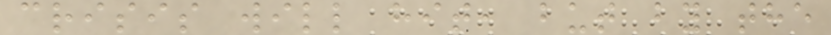crisis will hit, but by the
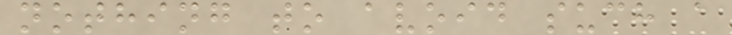nothing to avoid such a
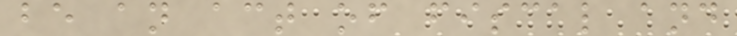be an act of fiscal and
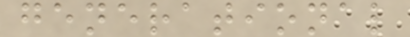generational
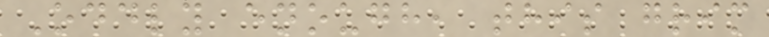Oddly enough, this grim
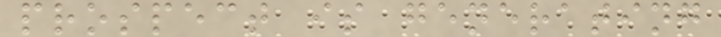prospect is generating
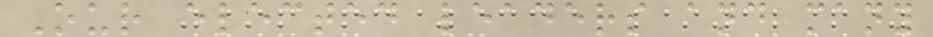Our elected leaders and many
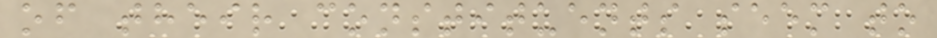of their constituents seem to
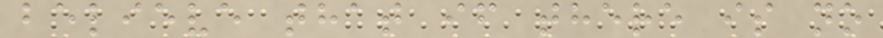believe that if there is no
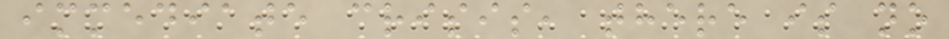immediate crisis, there is no
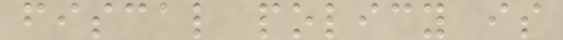fiscal policy is
